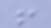!
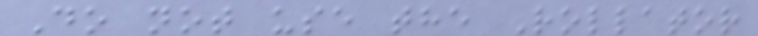Do not use the Rollator
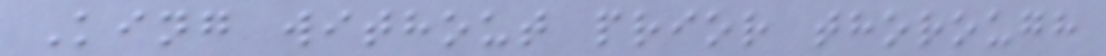King without prior thorough
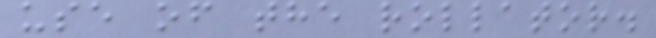use of the rollator.
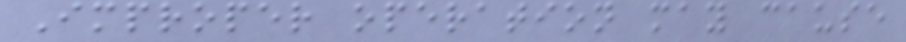Improper operation may cause
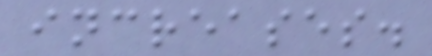increases.
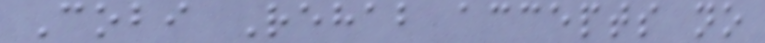Cobi Rehab accepts no
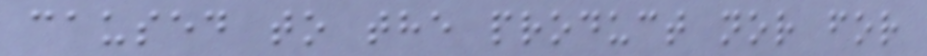caused to the product nor for
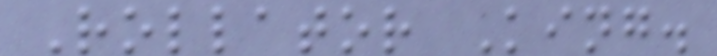Rollator King.
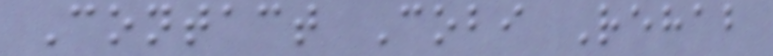Contact Cobi Rehab
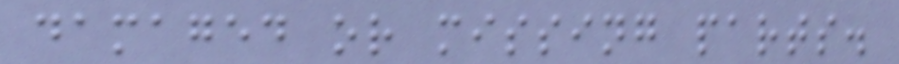damaged or missing parts.
